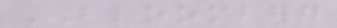BLOOMBERG
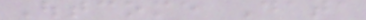Outcome Data
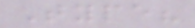Type?
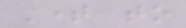Time to
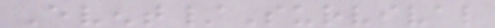Event/Survival
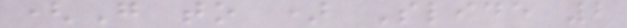(Go to ) Slide 2
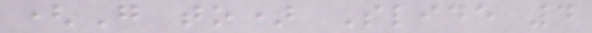(Go to) Slide 4
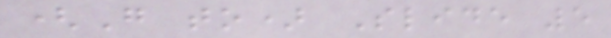(Go to) Slide 5
